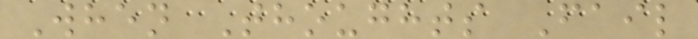When Thoughts Fail
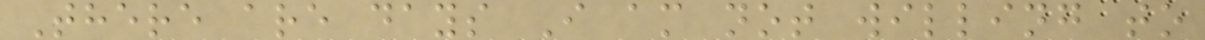There are days I am not willing to
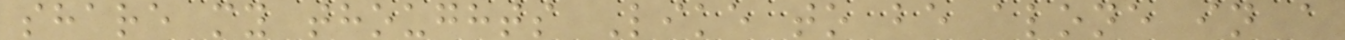share my thoughts Like to be alone in a
